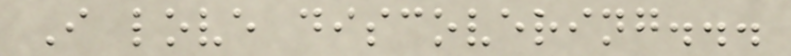I love discovering...
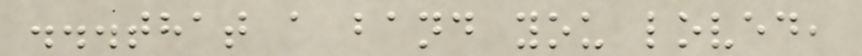...that a band you loved,
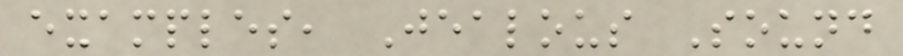examples, Jealous Sound
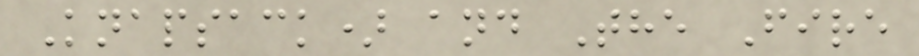Knapsack) and The Fire
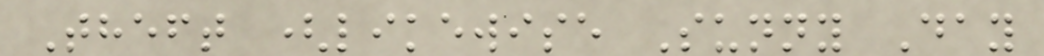Theft (likewise Sunny Day
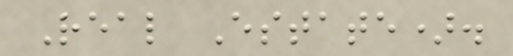Real Estate).
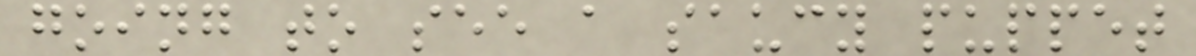going to see a saucy puppet
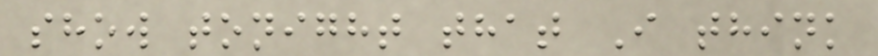show tonight that I think
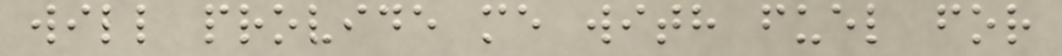will provide me with fuel for
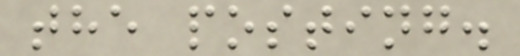the posting.
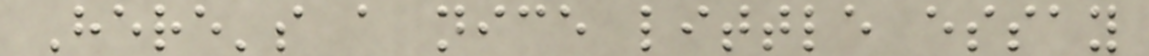Here's a nice little essay
